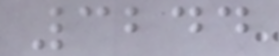3244
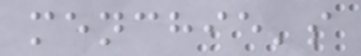menchie's
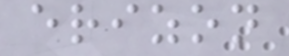erizon
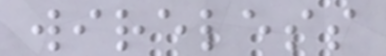wireless
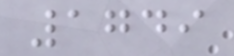1749
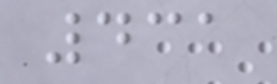431
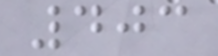403
